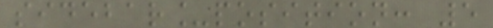sidebar_position: 5
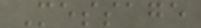Message
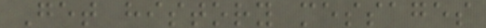Get history messages
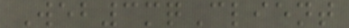Web3mqClient
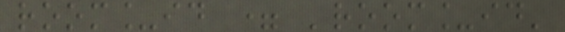room_id = 'room_id'
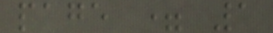page = 1
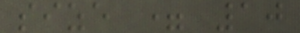size = 10
